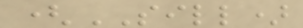(SILL)
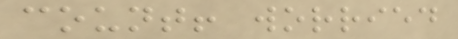count! worried
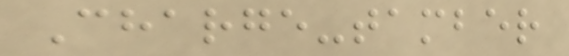Charge-tamber
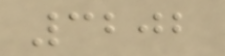3202
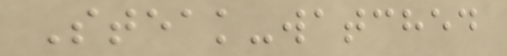Steak-watched
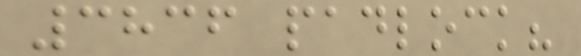3836 padlock?
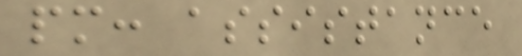pm: assistance
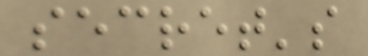secret's
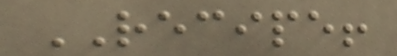RECIPE!
